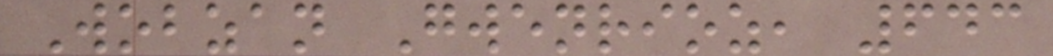Wobzan Gwenrioz, 643
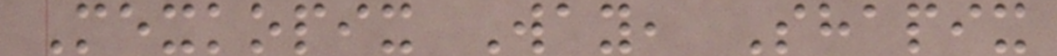Mexkopix Way, Shapix
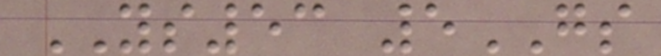YS53 5GS
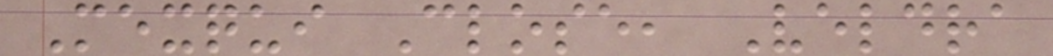Mexqui Close, Veldra
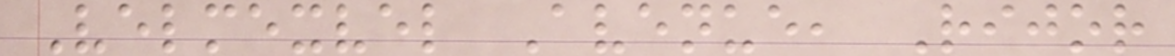Velmexvel Avenue, Rijor
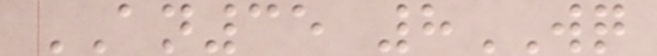AN35 8WQ
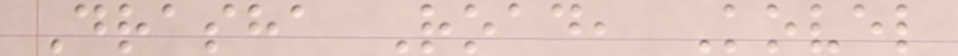Drasha Road, Kovel
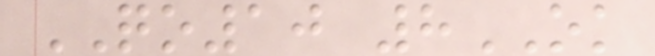QO10 8OK
